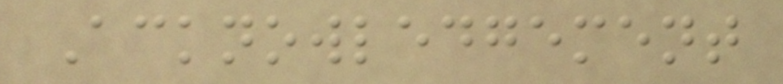Acknowledgement
